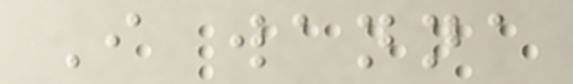I wanna
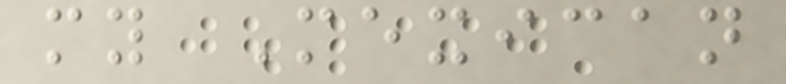my Mexican
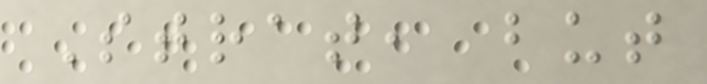Strat, but
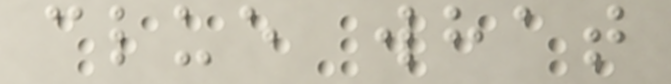clue what
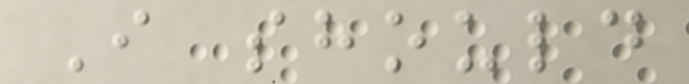I should
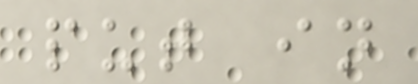put in
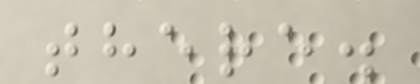there.
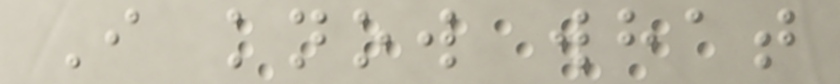I know what
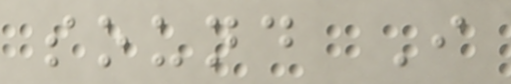sound I
